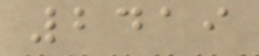2419
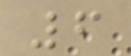6
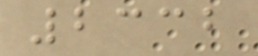2332
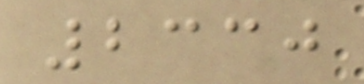2330
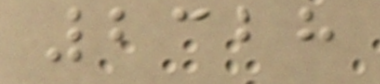2328
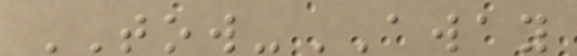TOW-AWAY
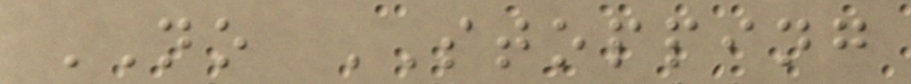NO STOPPING
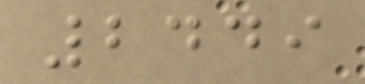2449
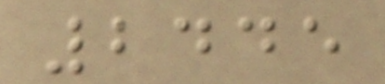2445
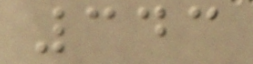343
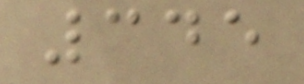345
